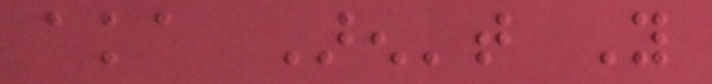aka Aren't You
